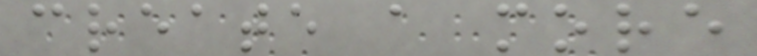create a more
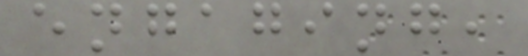engaging,
